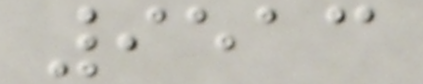9513
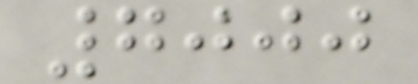7000
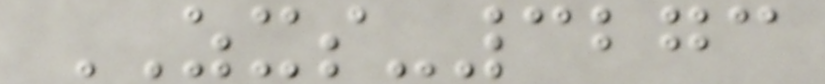ZXS-3273
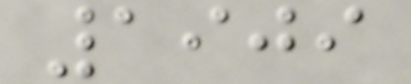1909
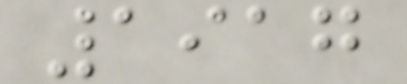1917
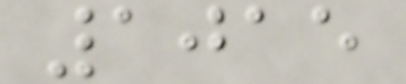1015
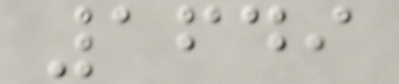1649
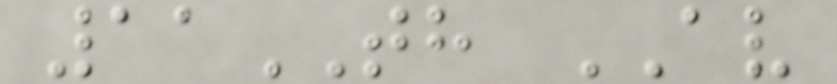11TH AV
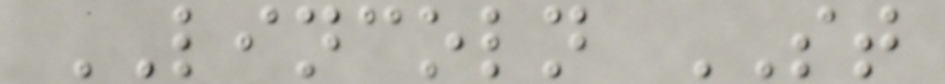LINCOLN ST
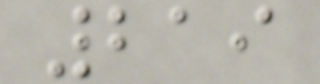219
